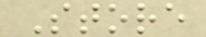Store
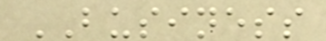BUSINESS
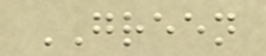GREEN
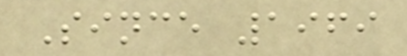Since 1969
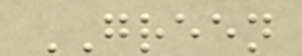GREEN
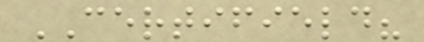CERTIFIELD?
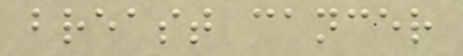breast cancer
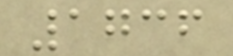1736
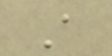A
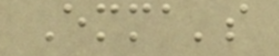Emma's
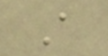A
